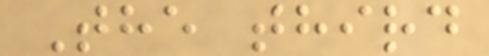The third
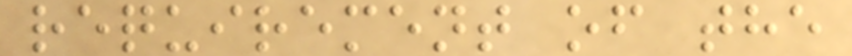requirement of the
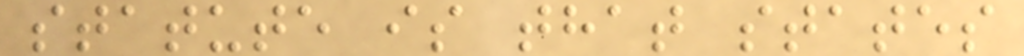statute is that states
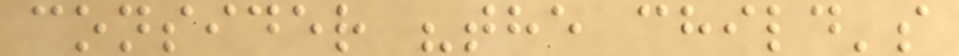consider "the child's
